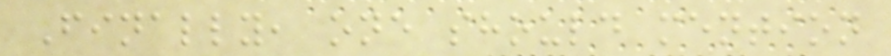Finally, one should mention
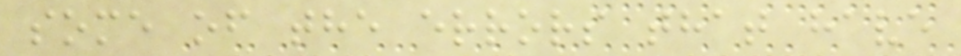some of the errors that have
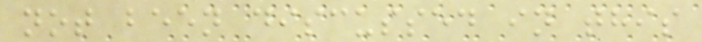not been discussed in this
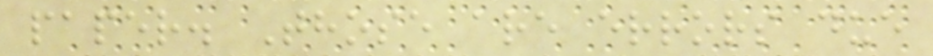paper. Those are errors due
